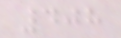408
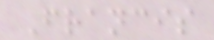Francis
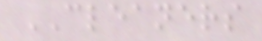CLEANERS
